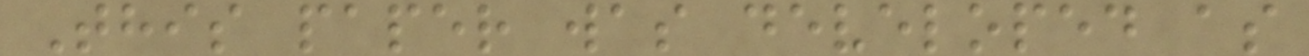This paper was developed as
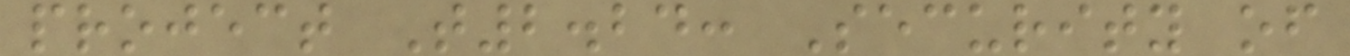project T2.24: Security of
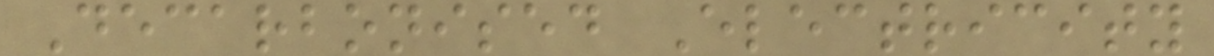Decarbonised Electricity
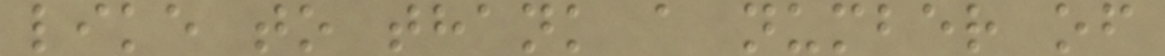like to thank a number of
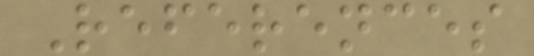References
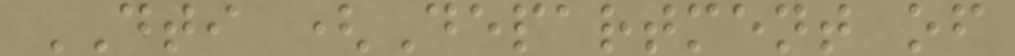DTI (Department of
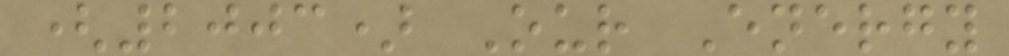(2003) Our Energy
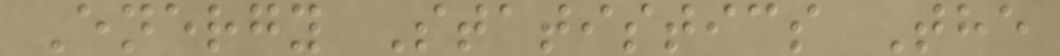Energy Statistics The
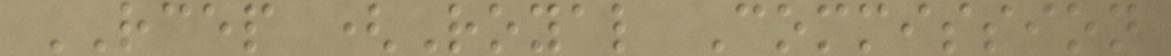RCEP (Royal Commission
